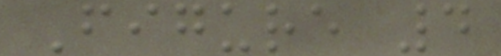Figure 4
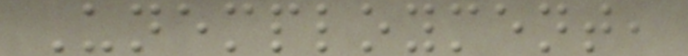Unemployment,
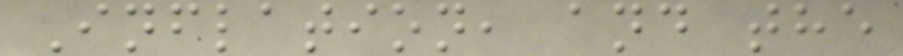Inflation, and the
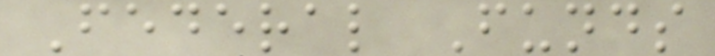Federal Funds
